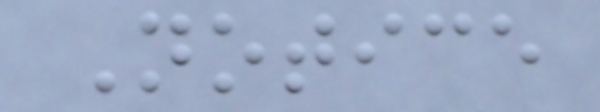Notice
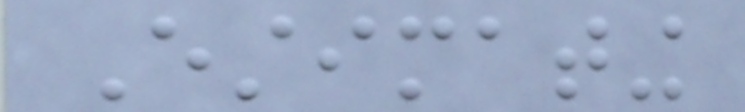Estimating
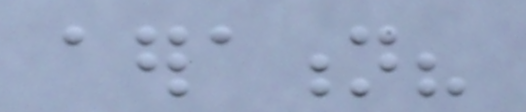aeration?
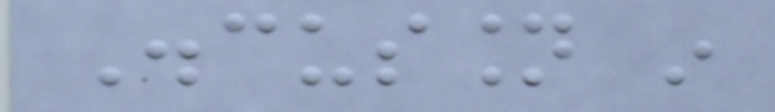Discussion in
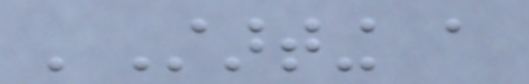'Starting a
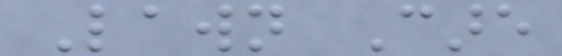Lawn Care
